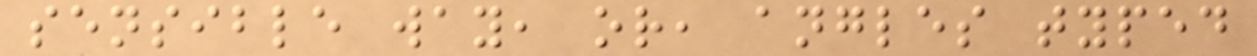sensible way, or, angles typed
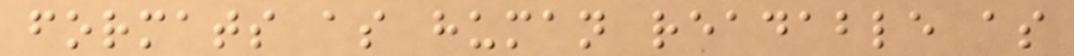formats as human readable as
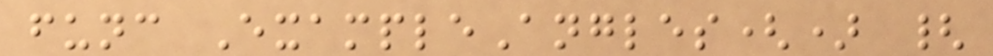func ExampleAngles() {
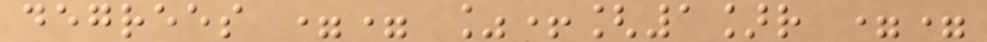degrees == %+[1]r ==
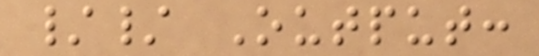// Output:
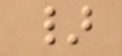}
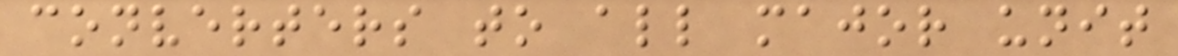converters to all major unit
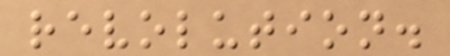revolution.
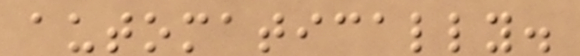automatically.
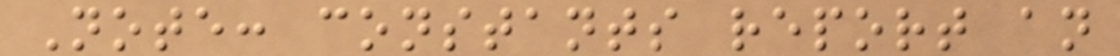Note: constants report an
